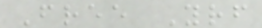Free Yourself
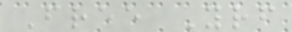Free Yourself
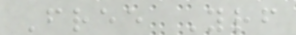Free Yourself
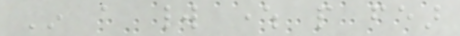In a world where people fear
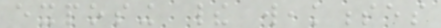exposing their weaknesses
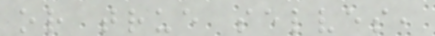or true selves,
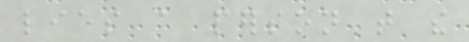lies a person that the
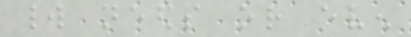world needs or even
